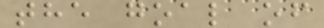the goal of
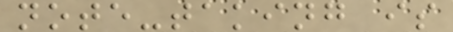note-taking is
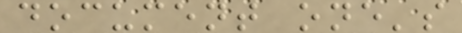document one's
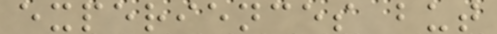experiences but
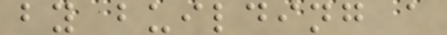by building a
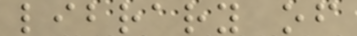library of
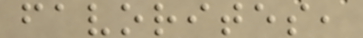favorites,
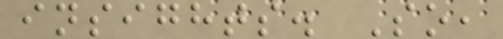insights. So,
